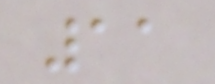11
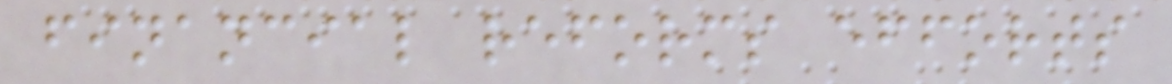financial reforms efforts
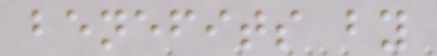benefits by
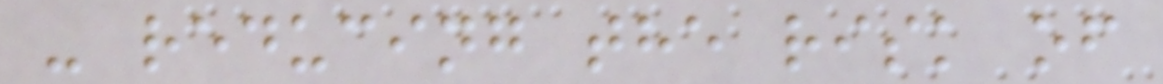- reducing the risk of
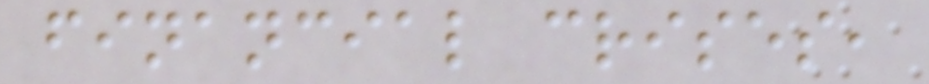financial crises,
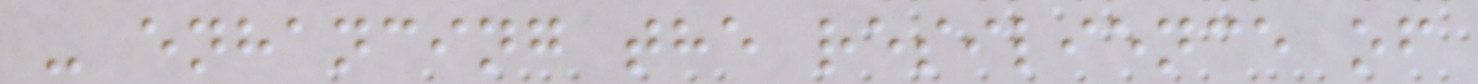- enhancing the resilience of
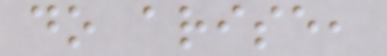do arise,
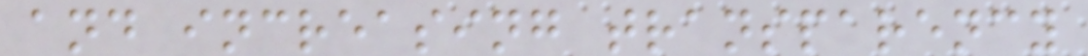and increasing transparency
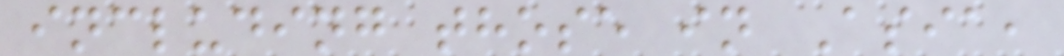including those in Asia,
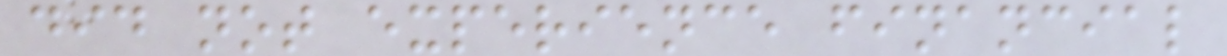did not experience financial
